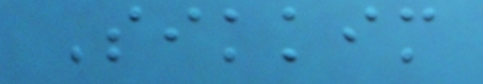Sikkim
